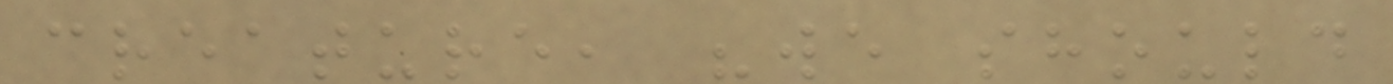creature, "we should
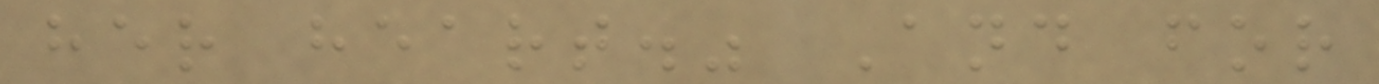her heart." And for
